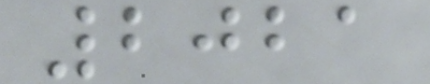2021
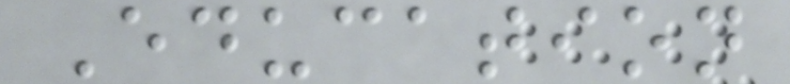Education
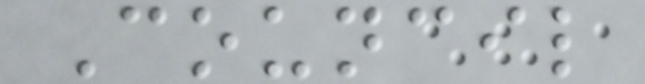Council
